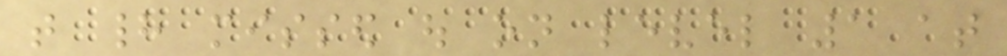that had missed out on level 1 at
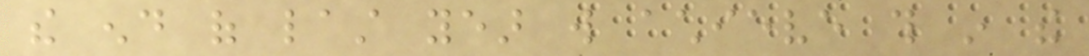the end of last year will achieve this in the
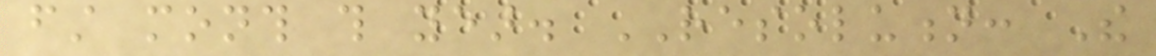first month this year. RESOLUTION: The
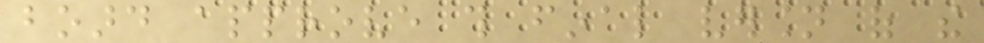board approve this final version of the
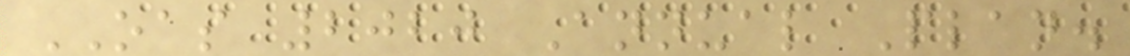OAS 2020 Annual Plan.
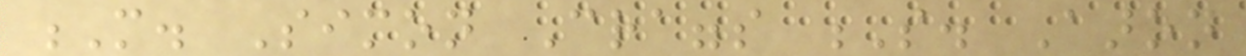M. Simon Craggs S. Aaron
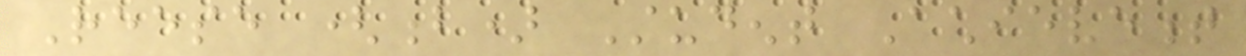Reese (b) Student Achievement
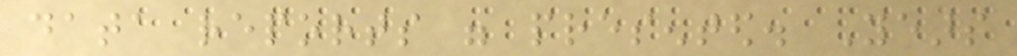data reports were presented. Years
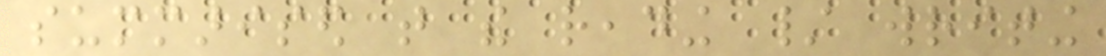summarised that the reading / writing
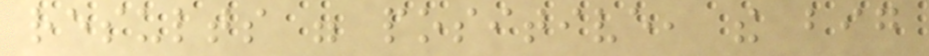results were positive, the big
